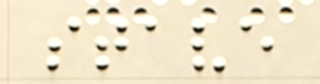stave
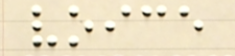voice
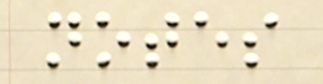notes
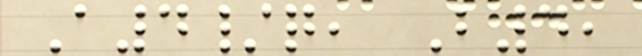A4/q, B4,
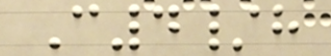C4/h
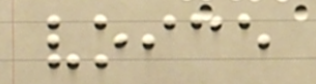voice
